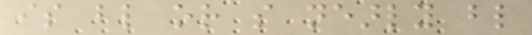is blind or so nearly blind
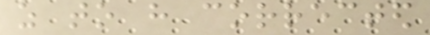as to have corrected
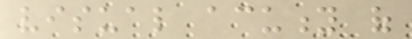visual acuity of
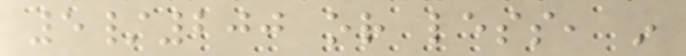5/200 or less, in
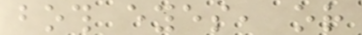both eyes, or
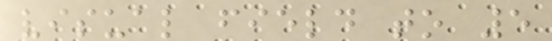visual field to 5
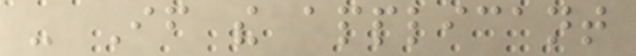- If the applicant
